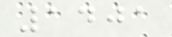1401
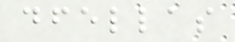dfellas
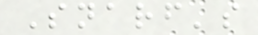Snarf's
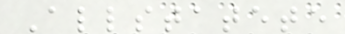Allstatete
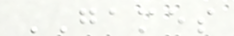GAMES
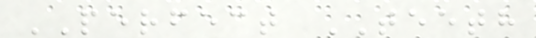PERFECT TEETH
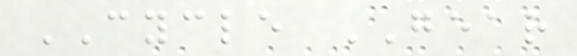CYCLE GEAR
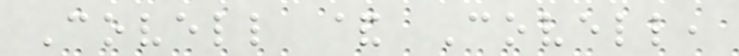Covell & Covell,
